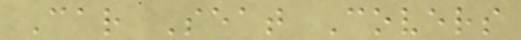Car Seat Covers
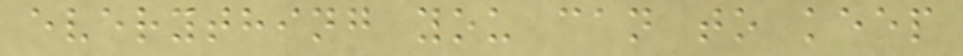everything you can to keep
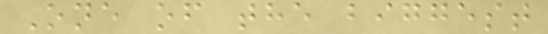One of the biggest
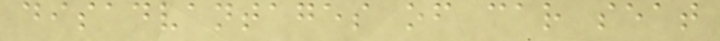disadvantages of car seat
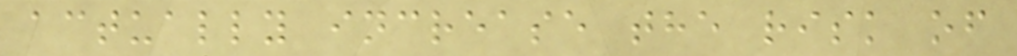actually increase the risk of
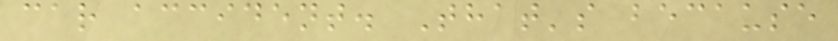car accident. That's because
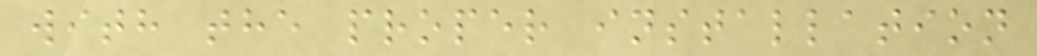with the proper installation
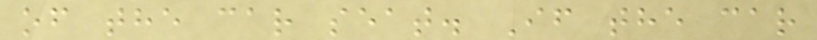of the car seat. If the car
